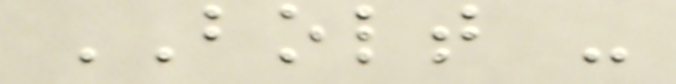BOLT -
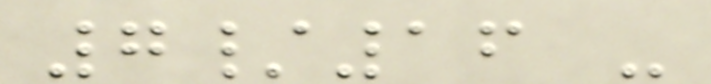7/16 -
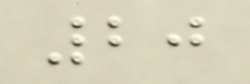20
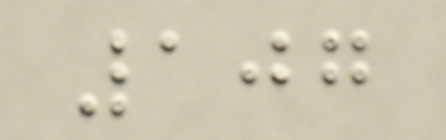107
